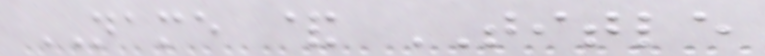NAME & TITLE
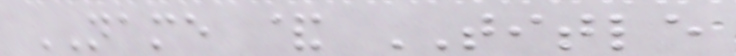NAME & TITLE
